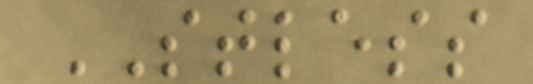STLESS
